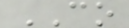CO
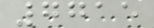7715
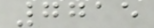7715
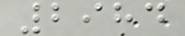2984
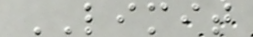LIMIT
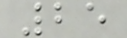25
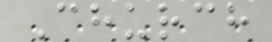Church
